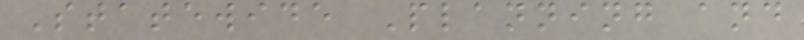Statewide Planning and
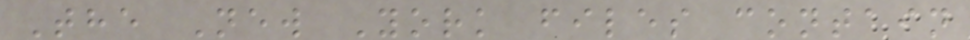The New York files contain
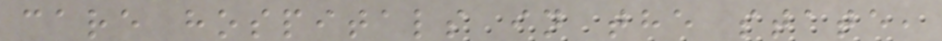care hospitals in the state,
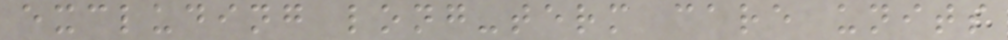excluding long-term care units
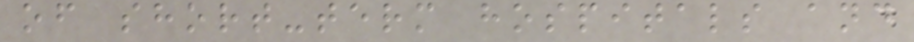of short-term hospitals and
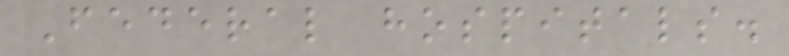Federal hospitals.
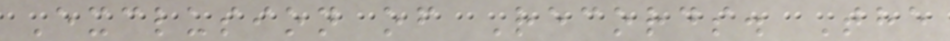Exclusion of Records. The
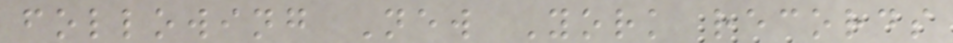following New York records
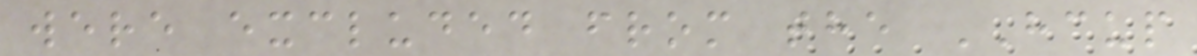were excluded from the HCUP
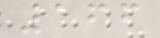166
